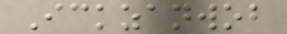Ickzanwob
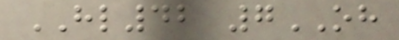HL42 7OH
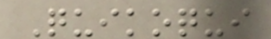Quikoqui
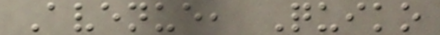Avenue, Quiko
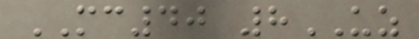MC40 8UZ
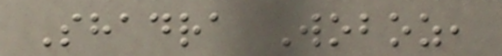Shadra Woboz,
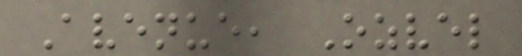Avenue, Ozvel
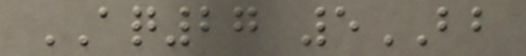AQ27 5BB
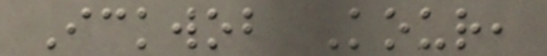Ickwob Kour,
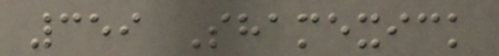359 Shamexick
